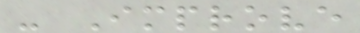- Improve
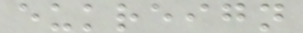eukreign
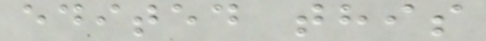edited this
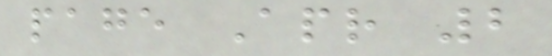page Apr 2
